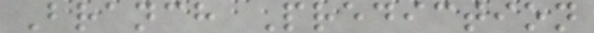Branch Prediction
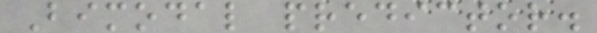Bimodal predictor.
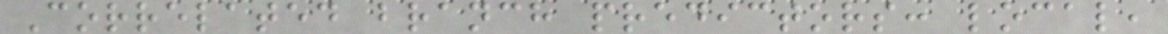Correlated branch predictors: local,
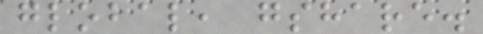global, gshare.
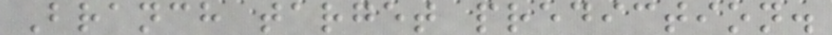Branch target prediction.
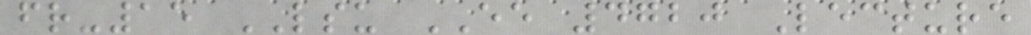fr-15 LSU EE 4720 Lecture
